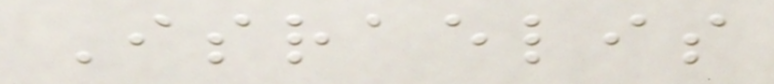Israelis
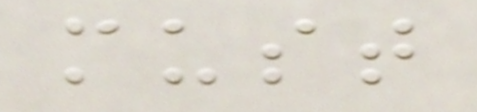must
